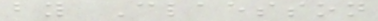by Claesson
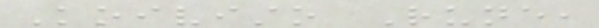Koivisto Rune,
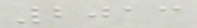2013
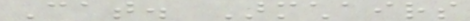Cat. Armchairs
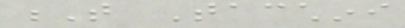T Tacchini
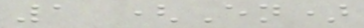1 (En)
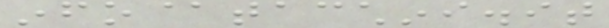info@tacchini.it
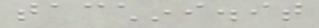tacchini.it
